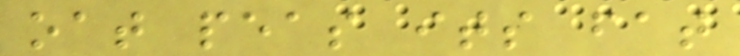oat peas its fat
